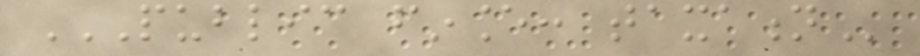PUBLIC FINANCE: TAXATION
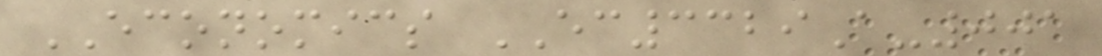ECONOMICS EC3329A-001
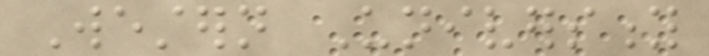Western University
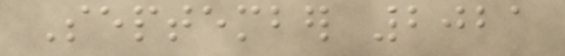September 2021
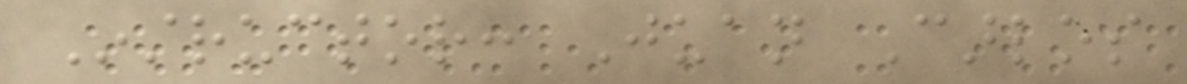Instructor: Juan Carlos
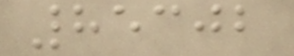85302
